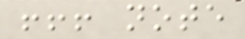!!! note
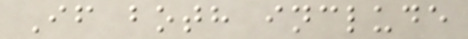If both include
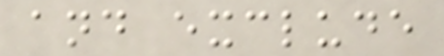and exclude
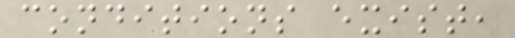conditions exist,
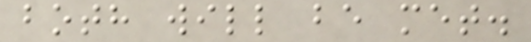both will be met.
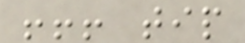!!! tip
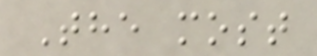The most
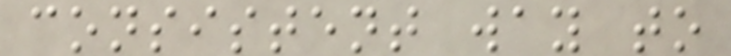consistent way to
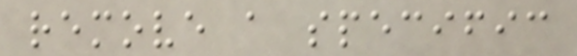remove a specific
